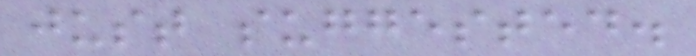just suggested.
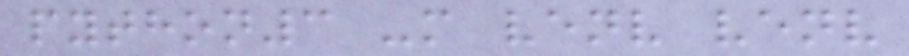python3 -m venv venv
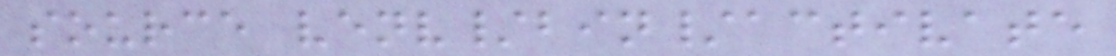source venv/bin/activate
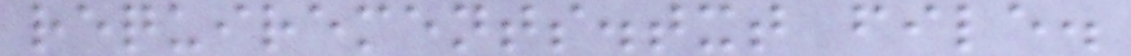requirements.txt file.
